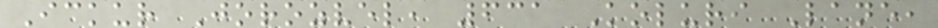Ickur Jorozvel, 631 Koluri Lane,
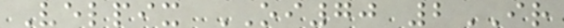Velpix OI70 2IR
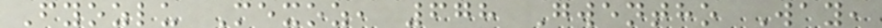Fyozlu Mexoz, 678 Gwentho Way,
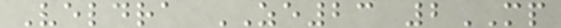Veldra ZE23 2MP
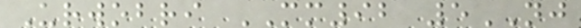Urwobri MM92 5NJ
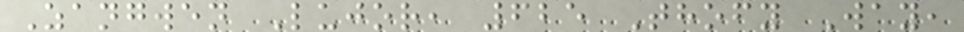Zangwen Lujor, 625 Thofy Way,
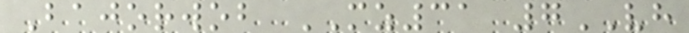Bajorwob MZ31 7VH
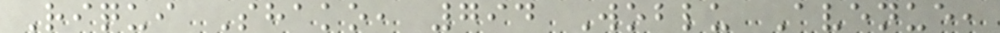Riqui Shako, 794 Woblu Avenue,
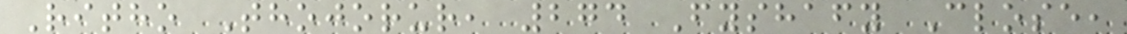Ritho Thojorur, 274 Fyshafy Close,
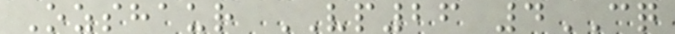Ozshaur VP26 4CQ
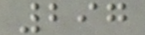297
